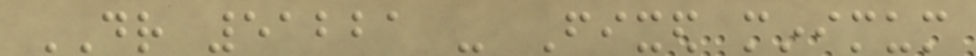DR 51221 - Fixed minimum
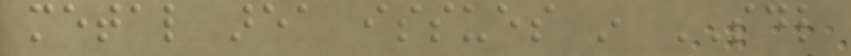metal area issues in SDL
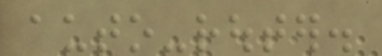auto-router.
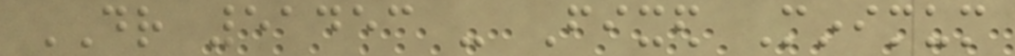DR 51453 - Fixed Minimum
